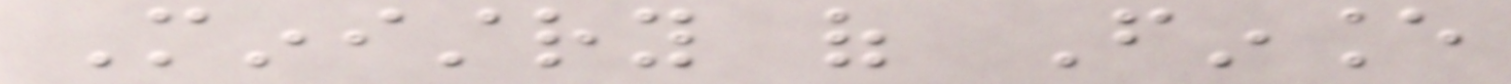Ministry of Finance
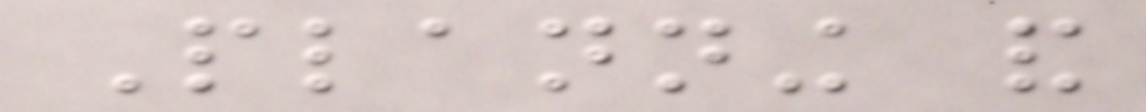Planning and
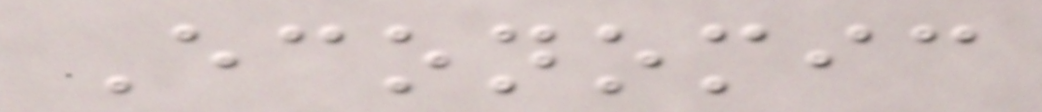Economic
